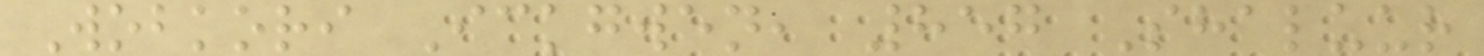Wobkori Ickgwen, 857 Shaluur
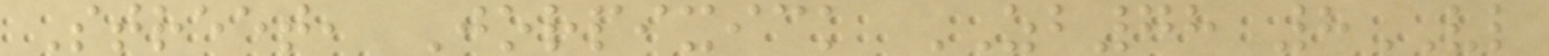Street, Jorpixick ZB78 8VL
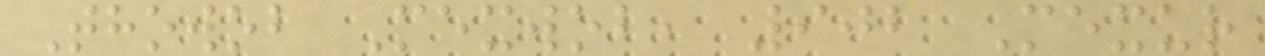Thowob Mexwob, 902 Mexur
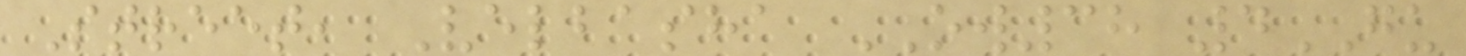Street, Velbasha OW38 4GU
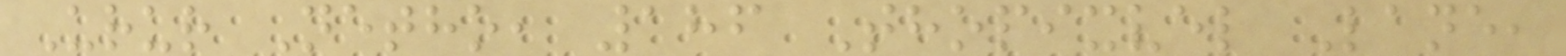Urur Netho, 186 Thopixvel Lane,
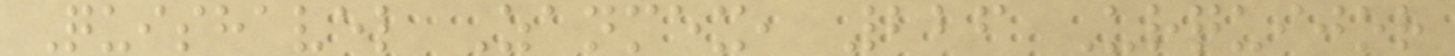Quishavel Zanmex, 226 Urquijor
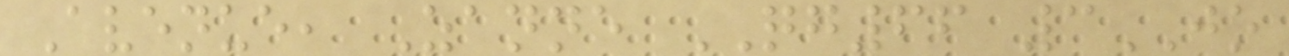Avenue, Zanne QG66 3JO
